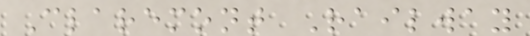Claremont Railway
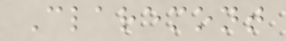Claremont
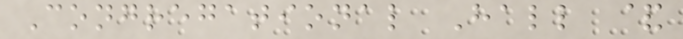Congregational Hall &
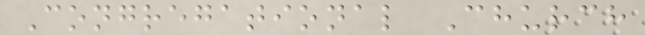Congregational Church
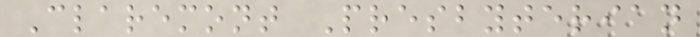Claremont Presbyterian
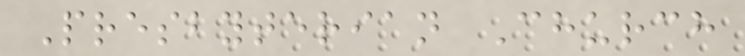Presbyterian Church
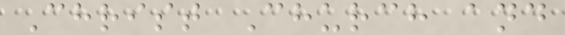Christ Church and
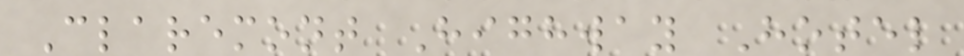Claremont Highway Hotel
